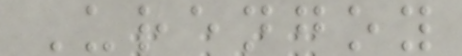Urengoy
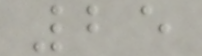25
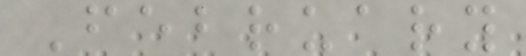February
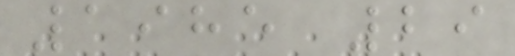1985 29
